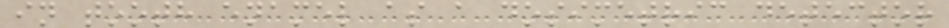in tooth enamel as a dosimetric detector
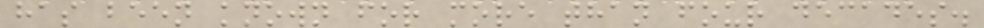has been known for more than four decades.
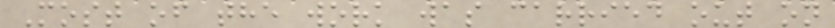Most of the work was carried out on
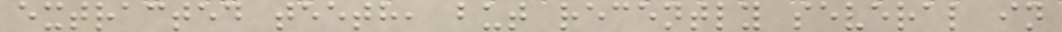extracted teeth, but recently several in
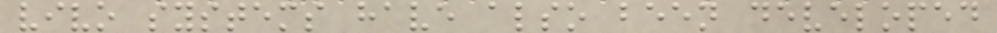vivo systems have also been developed
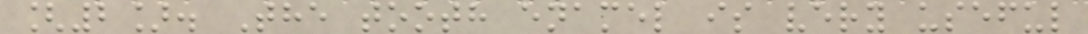[2]. The tooth enamel is very useful
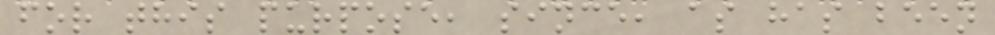for this purpose, since, as has been
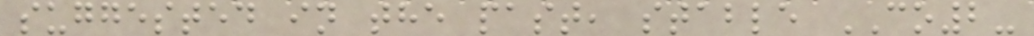suggested in the past, stable CO2-
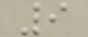9
